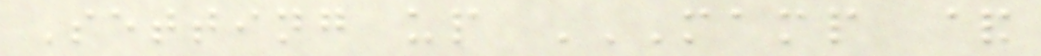Setting up MAMP &
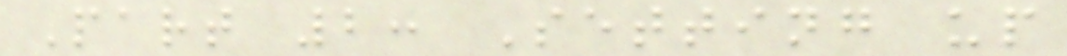Part 2: Setting up
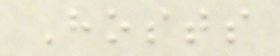Hosts
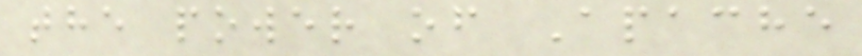the power of Apache
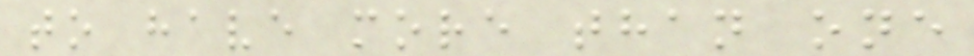to have more than one
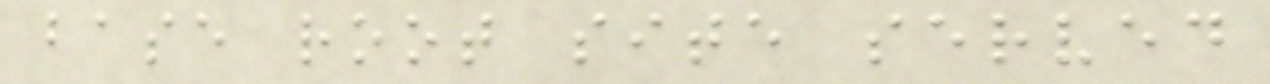base root site served
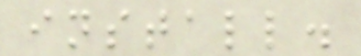install.
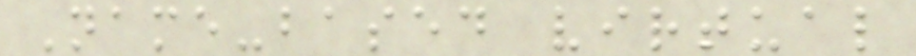Name-based virtual
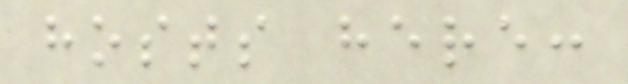hosts here:
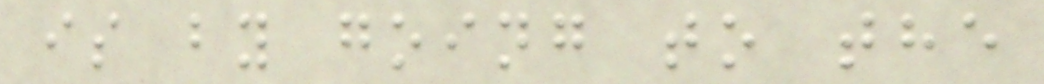is by going to the
